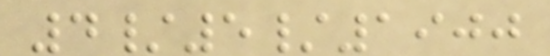4/5/1900
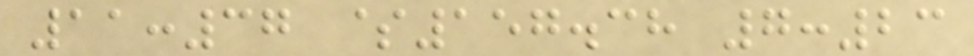11:37 $157.38 7:23
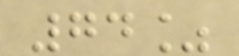74%
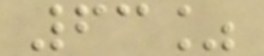63%
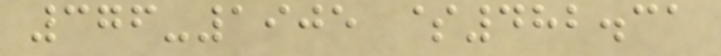376-1905 $482.31
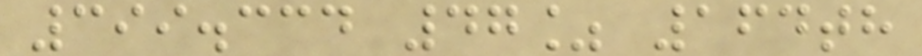399.334 47% 164th
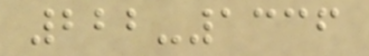222-1336
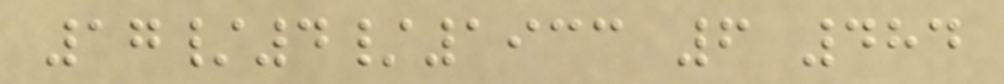17/4/1933 6 484
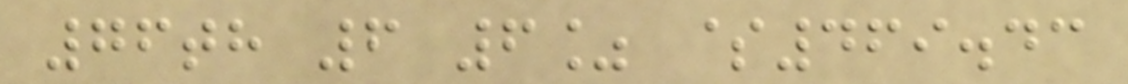76th 6 6% $469.43
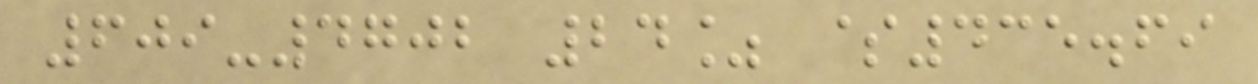609-4702 24% $435.69
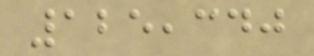125,340
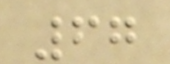67
